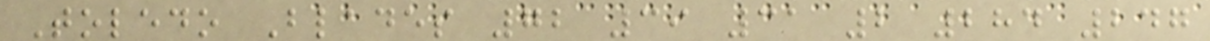Toledo Blades 72 39 31 2 284 247
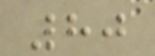80
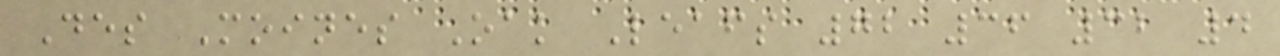Des Moines Oak Leafs 72 36 32 4
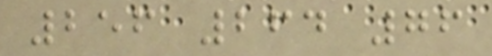256 264 76
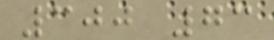300 73
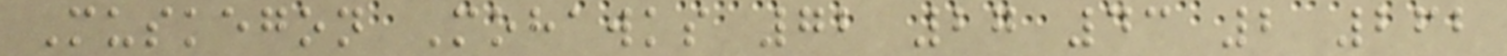Muskegon Mohawks 72 27 43 2 262
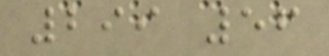299 56
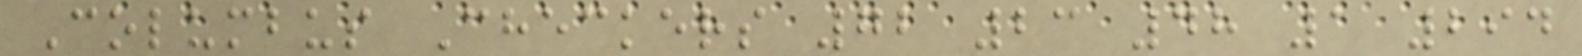Columbus Checkers 72 23 48 1 294
